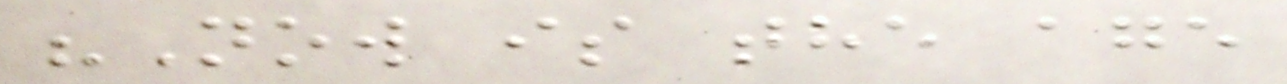"Now is the age
